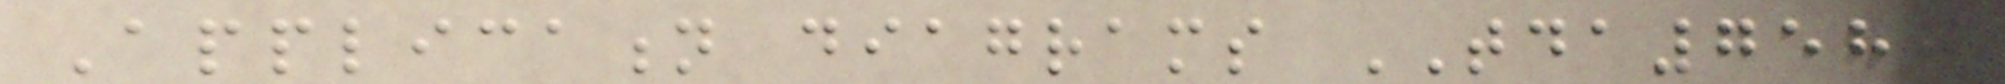Application diagrams TDA7580
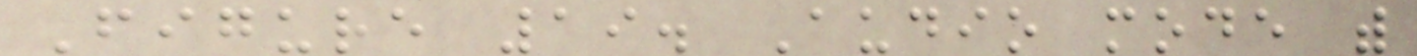Figure 19. Audio mode with
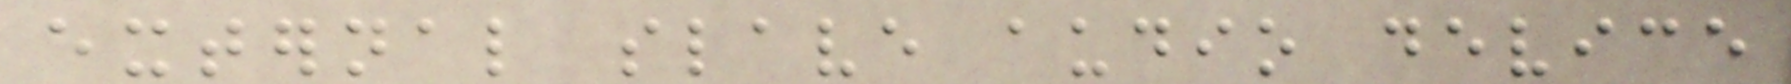external slave audio device
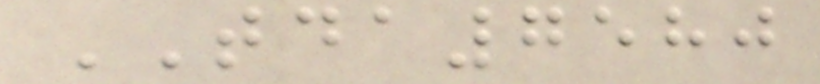TDA7580
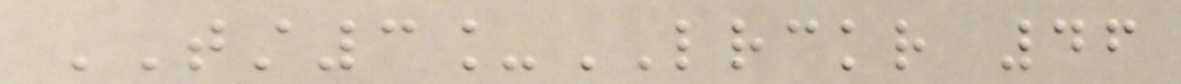TST3_LRCKR 46
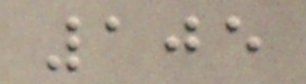105
